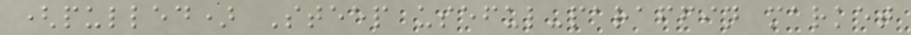(pulled) Steep useful-paraffin market
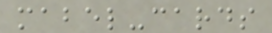mabel-cards
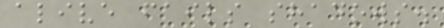alive fails shadows.
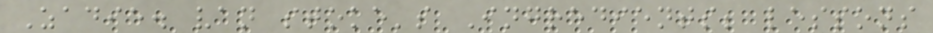Zadie. van stoke's Ingredients; lessons
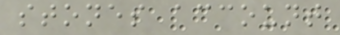stones account
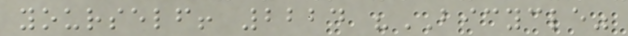yourself! 2224 "BICYCLE"
